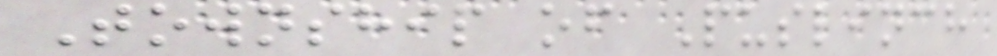Township of Puslinch
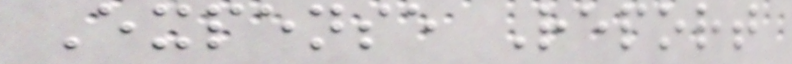Expense Report
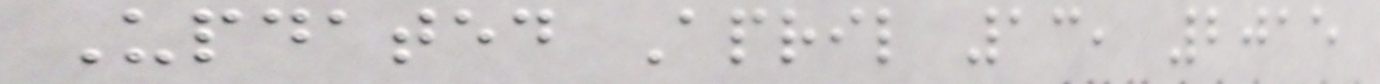Updated April 13, 2015
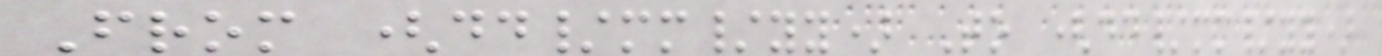From (dd/mm/yy) To (dd/mm/yy)
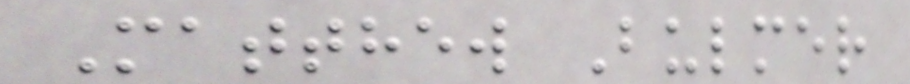Matthew Bulmer
